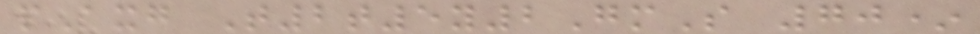pAxg T2t5y2GmS 70*
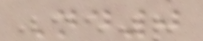Nd0
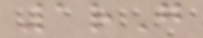1rG
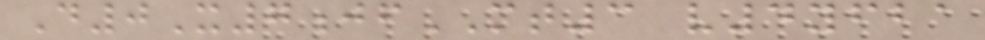D0X7jfMT3 v4yfba
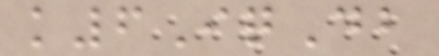k6IqDb
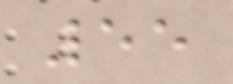55
